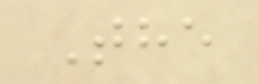The
